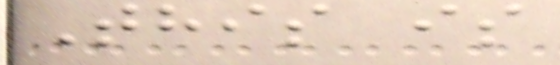This is
